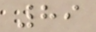89
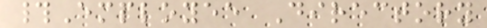#Employee Directory
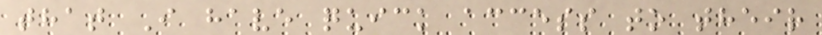that I have quick access to their
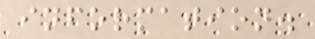information.
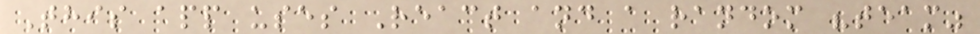This app uses React and a random "team"
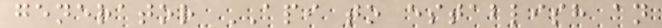generator API to establish an
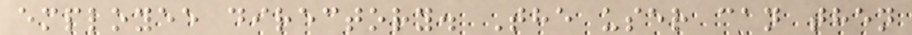employee directory. The user can then
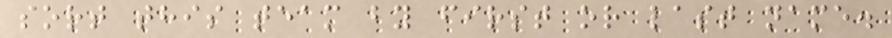sort this team by first or last name.
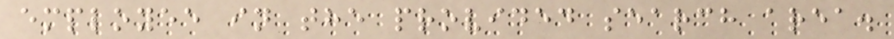employee in the provided search area.
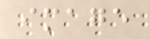image
